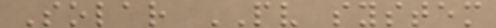Solar PV system
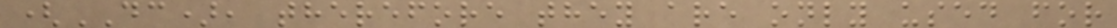(DC), therefore they are only used for
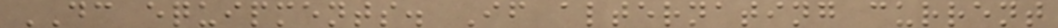DC equipments. If alternating current
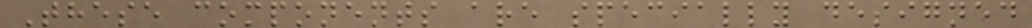These components are specially designed
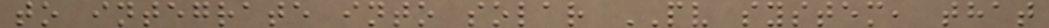to integrate into solar PV system, that
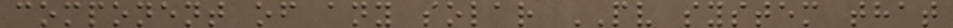component of any solar PV system that
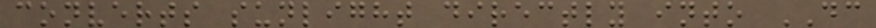converts sunlight directly into DC
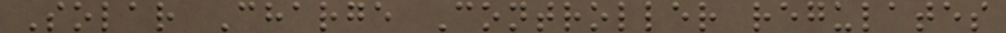Solar Charge Controller regulates
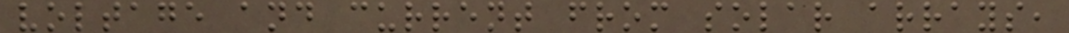voltage and current from solar arrays,
